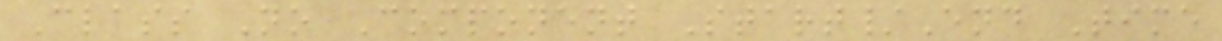Class No Component Start/End Time
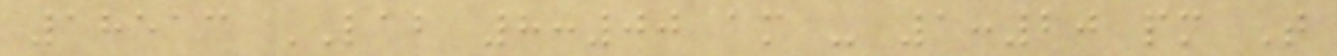18513 LAB 8:00 am - 1:20 pm T
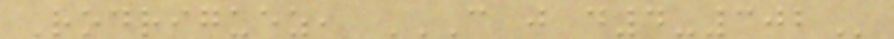Rodriguez, C J D4-302
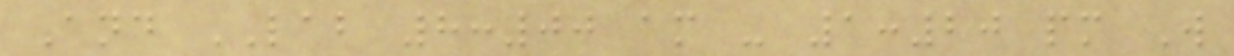And LAB 8:00 am - 1:20 pm W
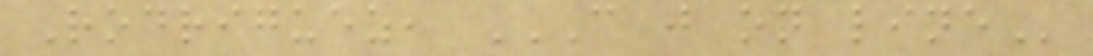Rodriguez, C J ON LINE
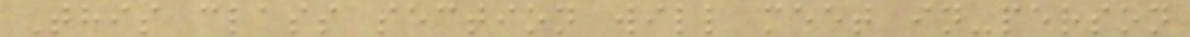This class section will meet in-person
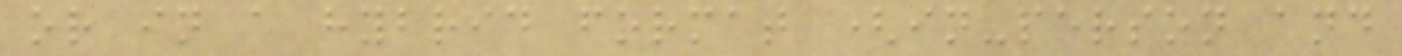or in a hybrid format (in-person and
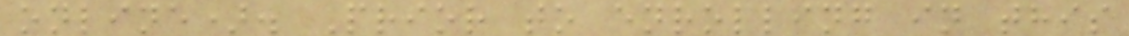online). Prior to enrolling in this
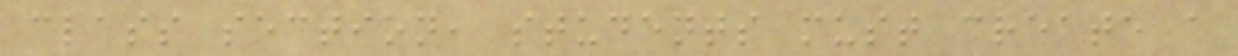class section, students must create a
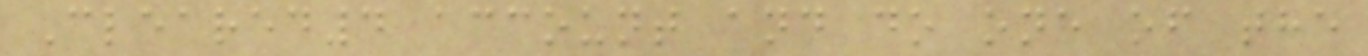Cleared4 account and do one of the
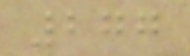277
